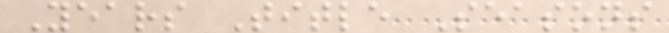Years Title Seasons
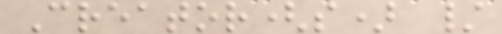Creator(s) /
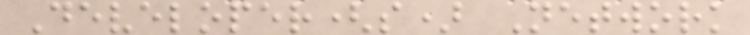Developer(s) Network
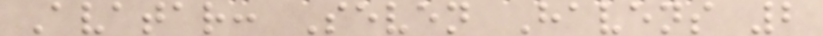Avatar: Seven Havens 2
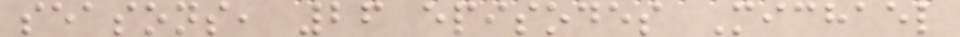seasons, 26 episodes Michael
